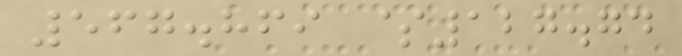567.869 $127.74
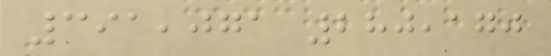391,071 280,170
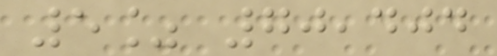5% 70,404
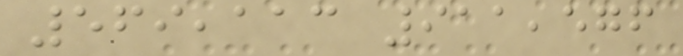569,113 911,576
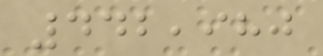442,980
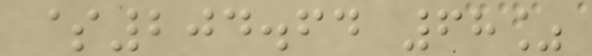$204.64 68%
